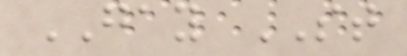GAY ST
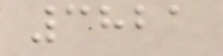3821
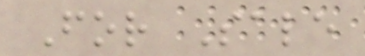For Sale
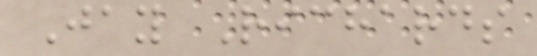Jay Richards
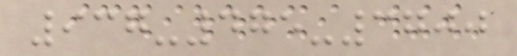937-475-3700
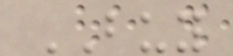BUY
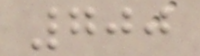700
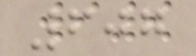607
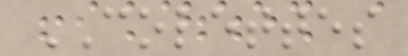COLETTES
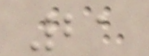21
